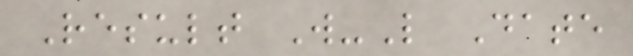Result W-L Date
